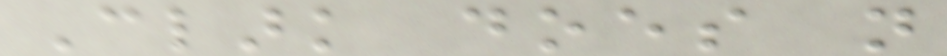Clark does not
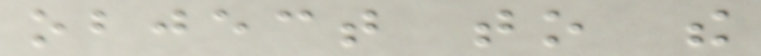object to the
